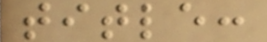title:
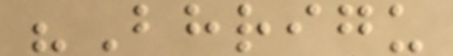"Bhrigu
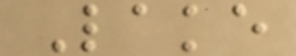Lake
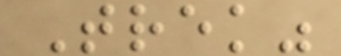Trek"
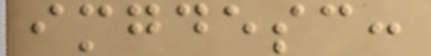imgdesc:
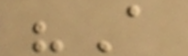"A
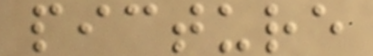picture
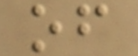of
